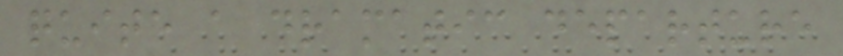quite a dramatic departure
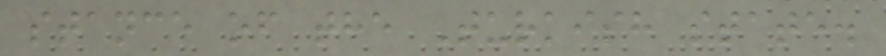stance of the Turkish state.
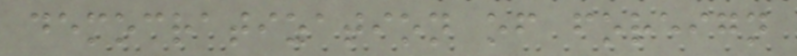democratization of foreign
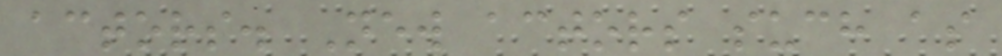actors. New actors such as
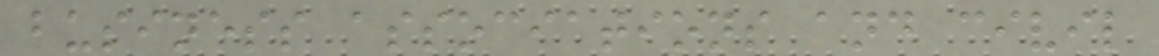business associations and civil
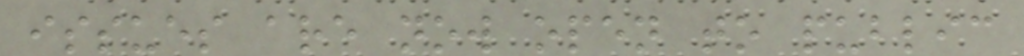issues are now open to public
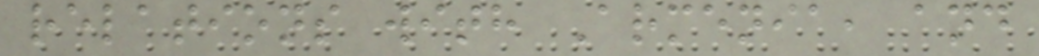relations with Armenia, and
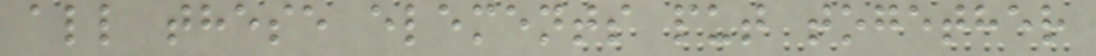all these elements put together
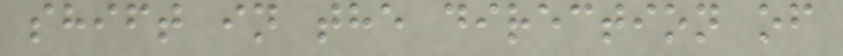shift in the direction of
